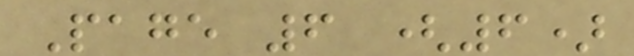Page 6 (6)
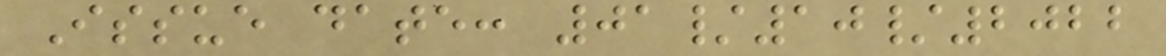Issue date: 01/10/2022
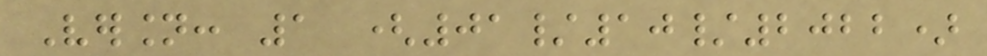Version: 1 (01/10/2022)
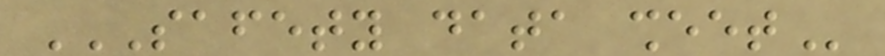SAFETY DATA SHEET
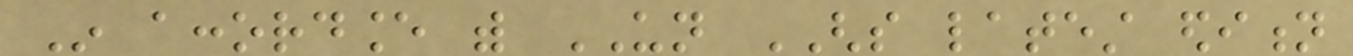In accordance with UN GHS latest edition
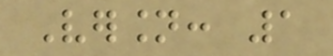Version: 1
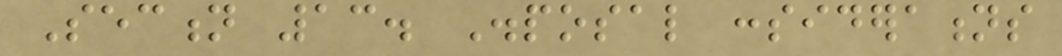Section 13. Disposal considerations
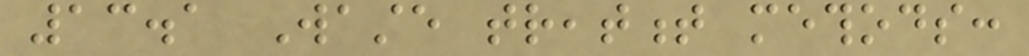13.1 Waste treatment methods:
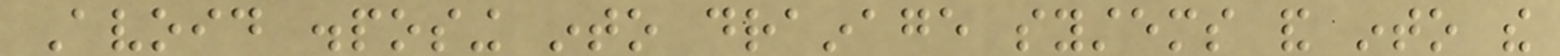Avoid disposing into drainage systems and into the
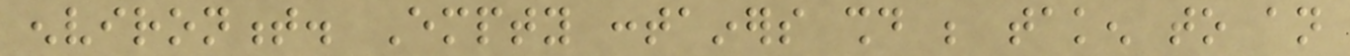environment. Empty containers should be taken to an
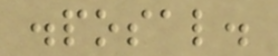disposal.
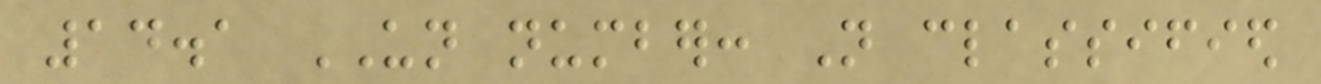14.1 UN number: Not classified
